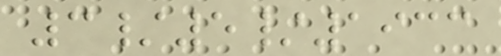3/5/1933
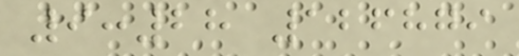9:28 126879
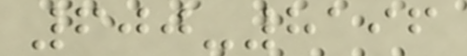600-8196
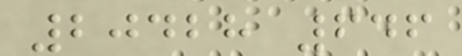20428 646
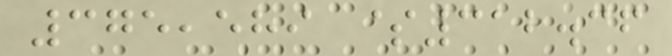375,589 $312.36
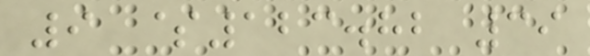9 $123.82 39
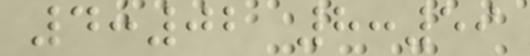4:02 8:59
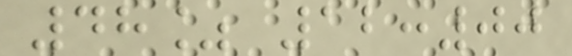48% 12:00
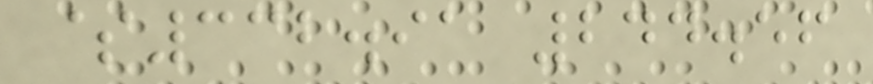$332.91 244.56
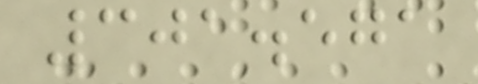301.571
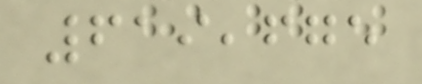619,675
